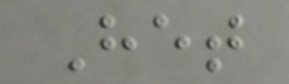Het
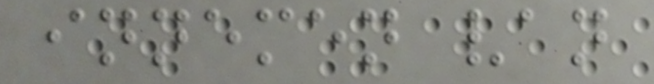innemen van
